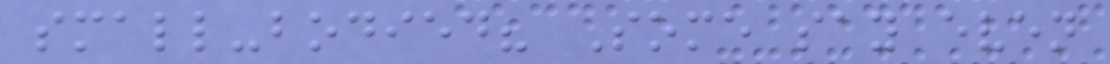small-bodied? Some say even
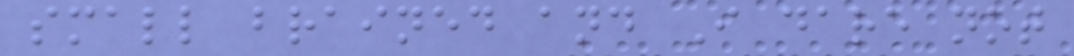small brained and I dare not
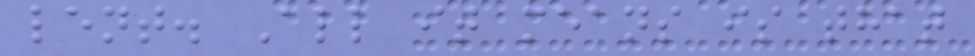lent. All it means is that
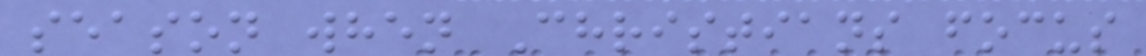season when Christians focus
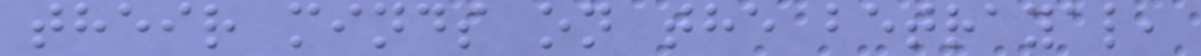their minds on the betrayal,
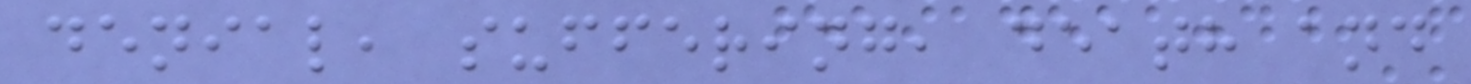denial, suffering, death and
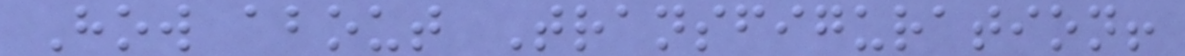How about Transfiguration!
